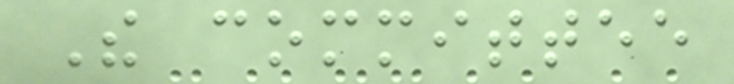The committee
